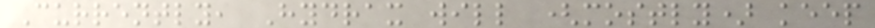Currently, Hydrax will (mostly) keep
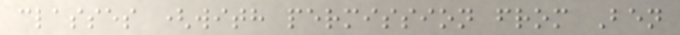classes (with permission from Ben
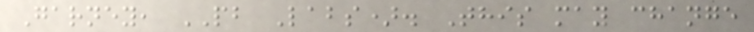Garney, PB Labs). This may change
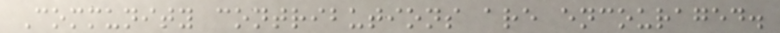Community contributions are encouraged.
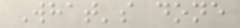What's done
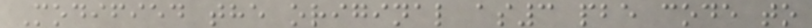Modified the original as3 pbe code to
